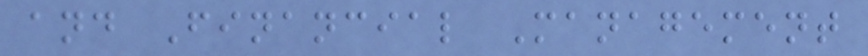and Financial Management
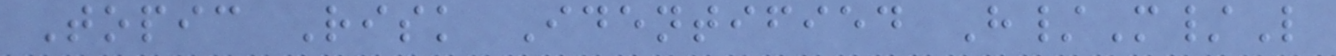Topic Risk Identified H/M/L
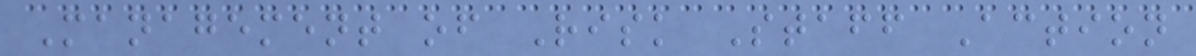Management of Risk Staff Action
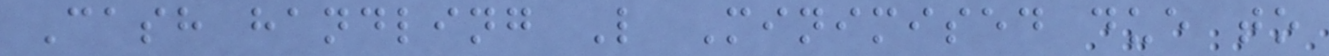Cash handling L Minimised due to
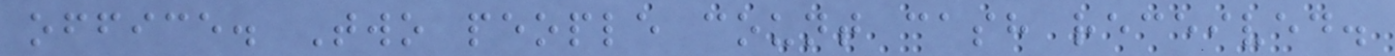office. Two people count cash received.
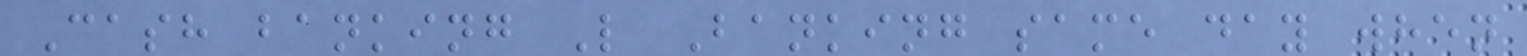Cash banking L Banking same day when
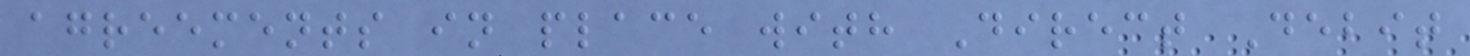agreements in place with Direct Debit
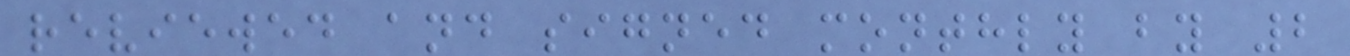reviewed and signed monthly by 2
